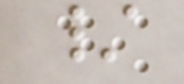/
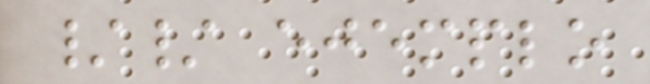// ejemplo
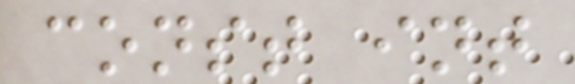const int
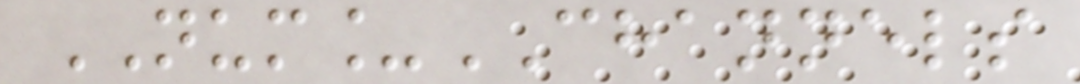NUM_CHANNELS
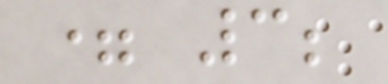= 3;
